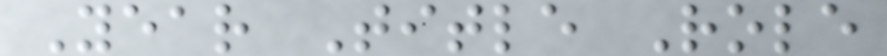Year Title Role
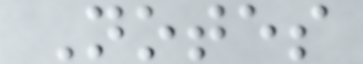Notes
